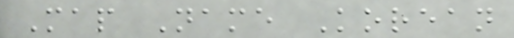Map Name Korean
